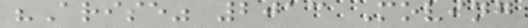"Arise" 2013 Moving
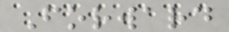Forward
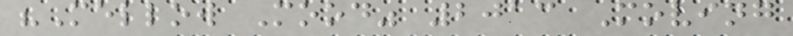"Mellow Mood" 2013 Moving
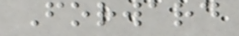Forward
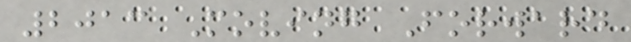2013 Moving Forward
